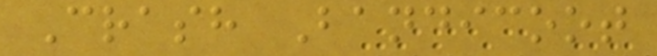Crash Bandicoot
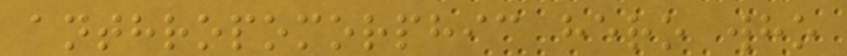anthropomorphic hero who
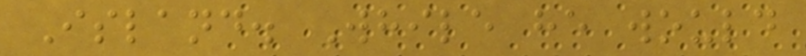Island. While he would
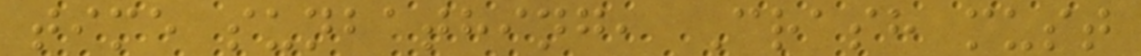time sunbathing, Crash must
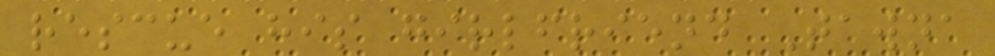rescue his girlfriend Tawna
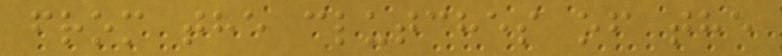from the clutches of the
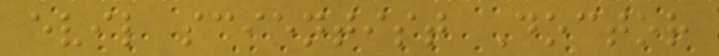evil scientist Doctor
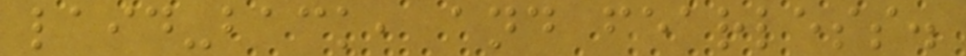laid-back, and fearless.
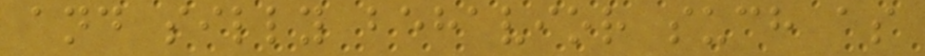and silly behavior such as
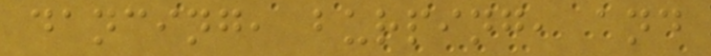dancing, burping, and
